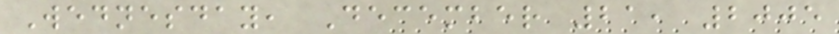Wednesday, December 21, 2005
